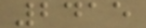2415
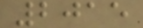2015
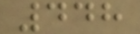448
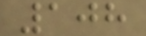108
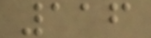116
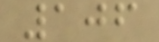106
